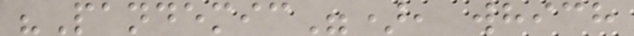"Pandemic"), which
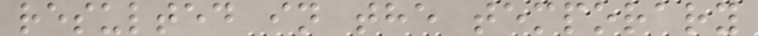resulted in the temporary
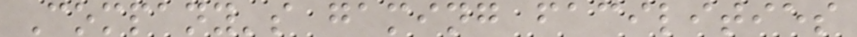Company's gaming facilities
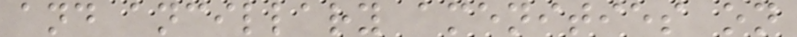and ancillary amenities on
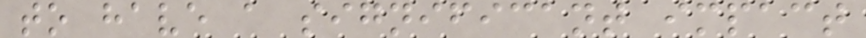to have a significant impact
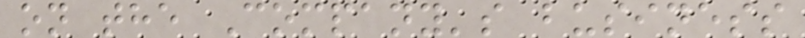on the Company's business
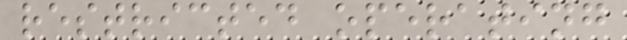restricted operating
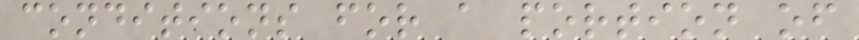conditions for a portion of
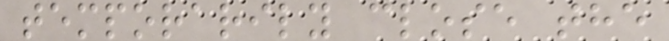temporarily close the
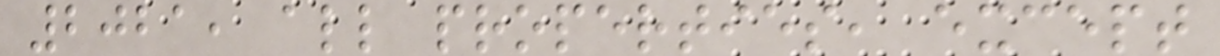2021, all properties, except
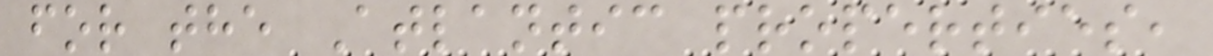for the Atlantic properties,
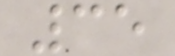35
